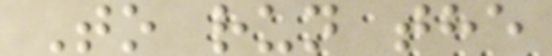To run the
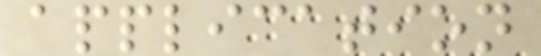application
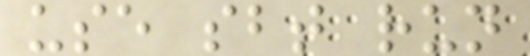use sbt run
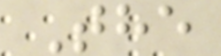The
